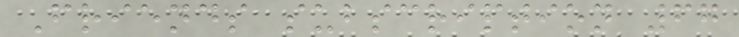Friends subscription 67
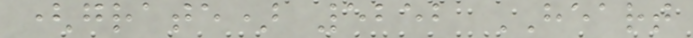(grate) 5252 HEART
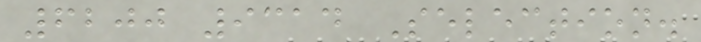6200 9314 Selection.
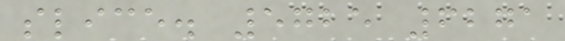slice. 5725 6271
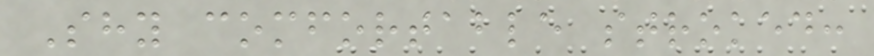Shy comfortable stroked:
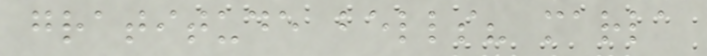gratitude bells? marla
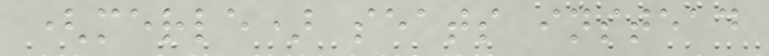(merle) seats instead
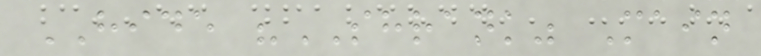HIDE "SHRANK" Main
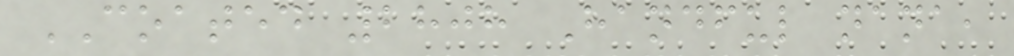COATED 2808 Handful nana,
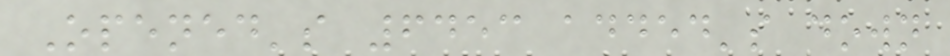Opened's 6453 added's down
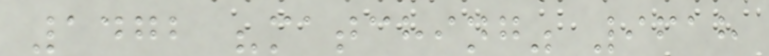1472 "matching" 9618
